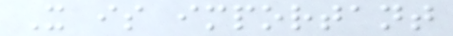It is important
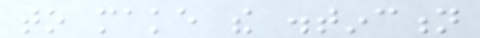to make the distinction
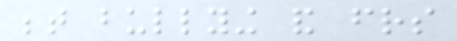between bullying and friends
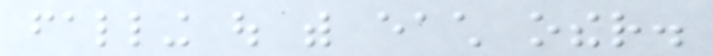falling out with each other.
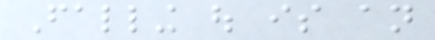Falling out is an
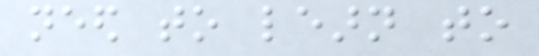need to learn to
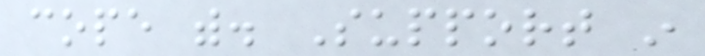cope with. Support in
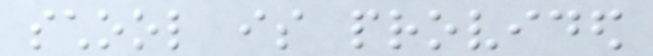school is provided
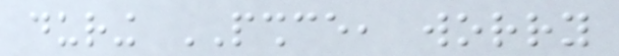during PSHCE, worry
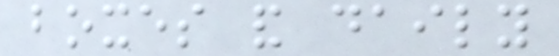boxes and daily
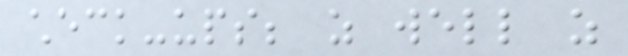check-ups; as well as
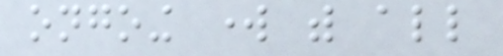ongoing work with all
